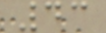43
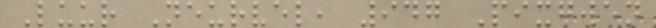Luur Neurvel, 947 Pixgwen
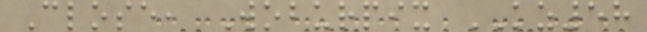Close, Woburpix KZ58
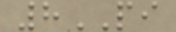8PI
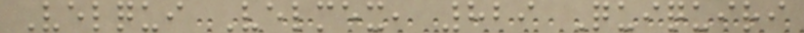Velqui Velmex, 829 Quiquiri
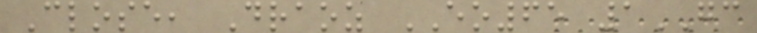Close, Draoz EO65 1GC
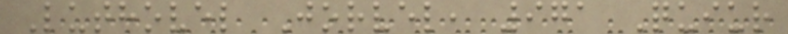Luthovel Jorvel, 971 Quiur
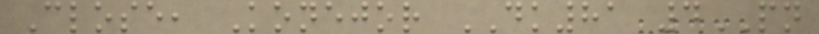Close, Konejor DK81 4PN
